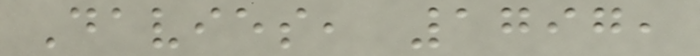Davies, 1797,
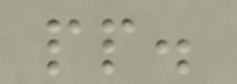pp.
